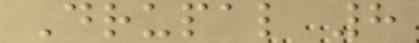Drupal 8
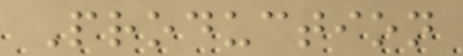Production
